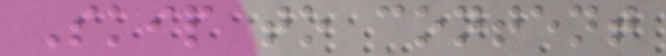Skip to content
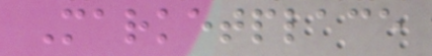Marketplace
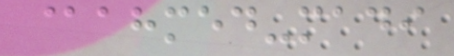@ahmed-madi
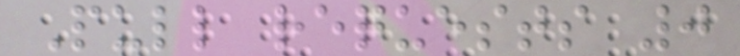Pull requests 0
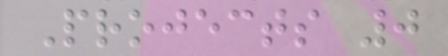Projects 0
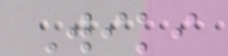Wiki
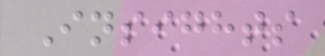Insights
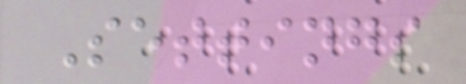Settings
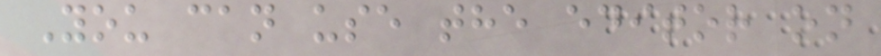You can use the editor on
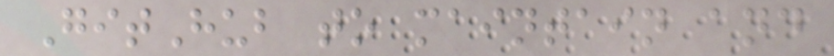GitHub to maintain and
